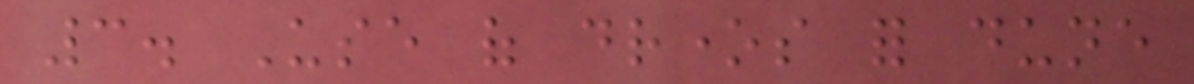3. Use of drones for dune
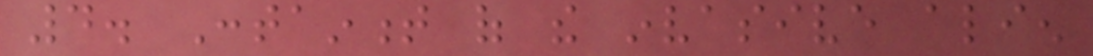4. Containment of the invasive alien
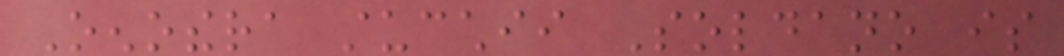Oenothera stucchii Soldano is
